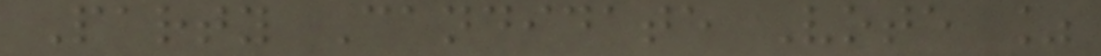Party Candidate Vote %
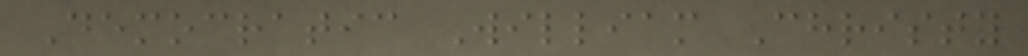Democratic William Christy
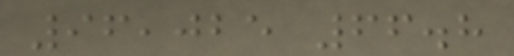96,025 66.8
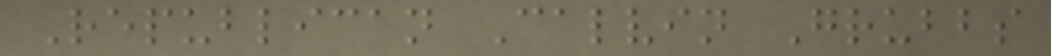Republican Calvin Grubbs
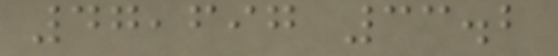47,697 33.2
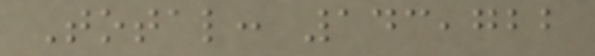Total: 143,722
